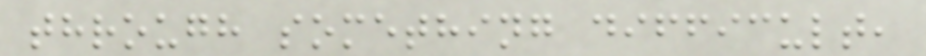through something difficult,
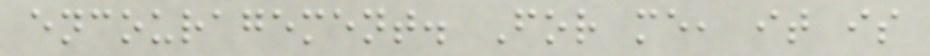encouragement. For me, it is
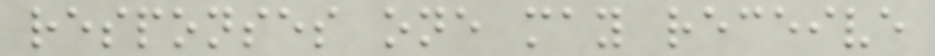responses one may receive
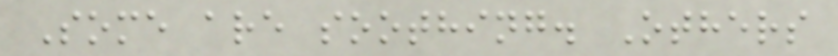Some are soothing. Others
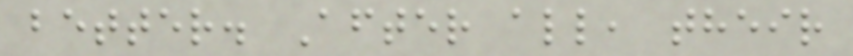better. After all, their
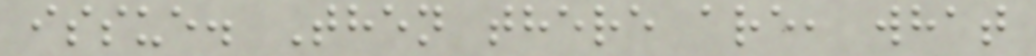issue. Then there are, what
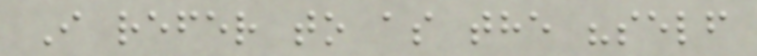I refer to as the "self
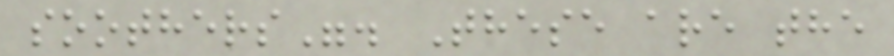soothers". These are the
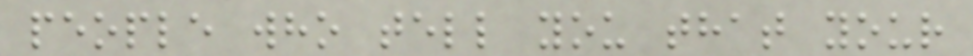people who tell you that your
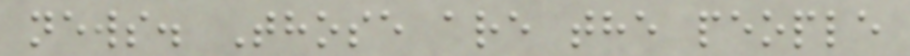news. Those are the people
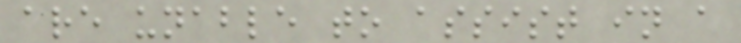are unable to assist in a
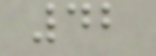42
